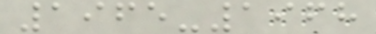1965-1968
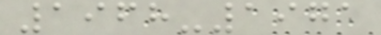1968-1971
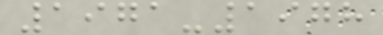1971-1978
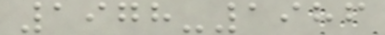1978-1986
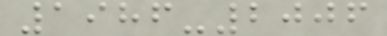1986-2006
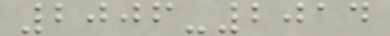2006-2014
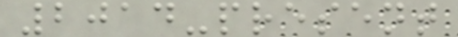2014-present
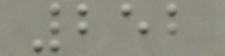252
